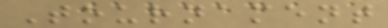Tournament
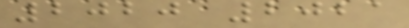2020 2021
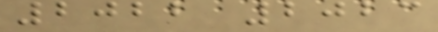2022 2023
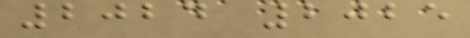2024 2025
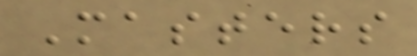Masters
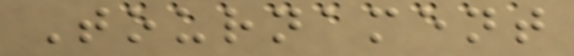Tournament
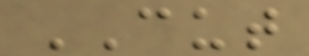CUT
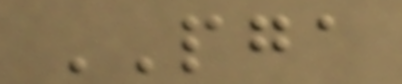PGA
